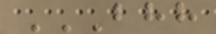BHH
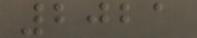2021
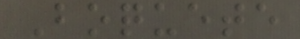Boquete
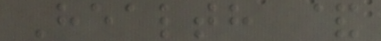Health &
